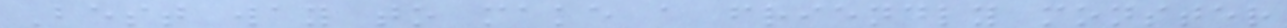Best way to make a friendly monster
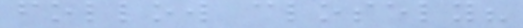follow closely?
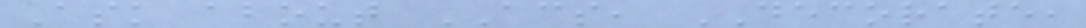Ask about ACS, DECORATE,
